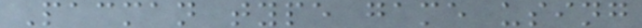Pacman type game using
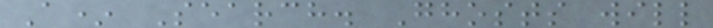A* Search. Ghosts will
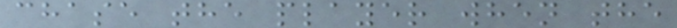chase the player when the
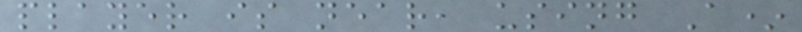player is near, using A*
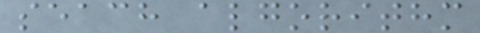seach algorithm
